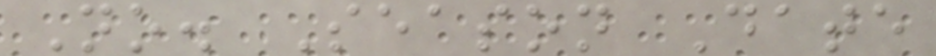No. Season Date
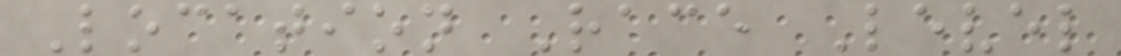Location Race Level
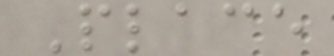Place
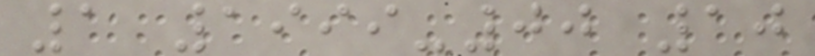1 1999-00 10
